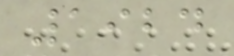1924
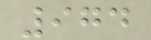974
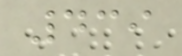439
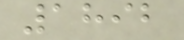1892
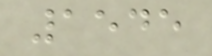1545
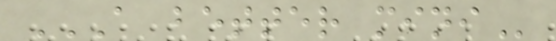A BETTER MINI
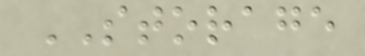STORAGE
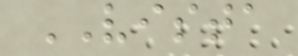VISTA
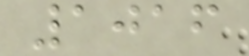1016
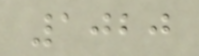1020
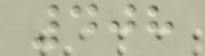408
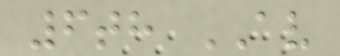6th AV
